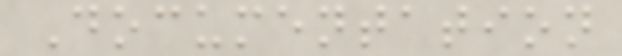Documentation
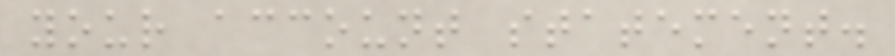your account statement.
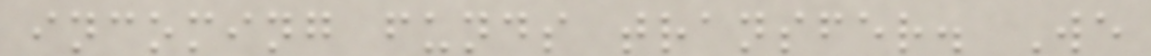incoming funds transfer. We
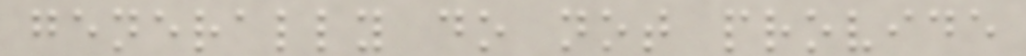generally do not provide
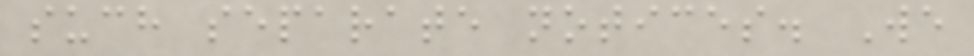such separate notices. We
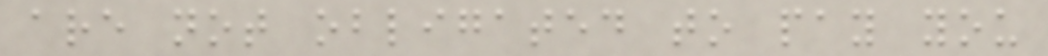are not obligated to pay you
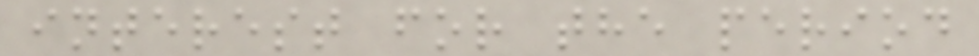interest for the period
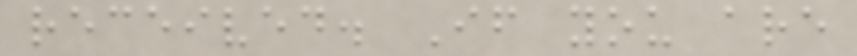received. If you are
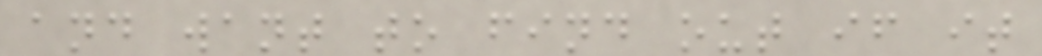and want to find out if it
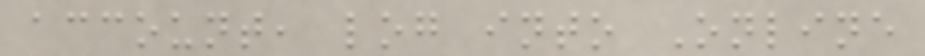account, log into Online
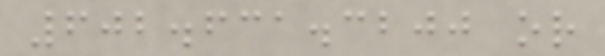602.631.3200 or
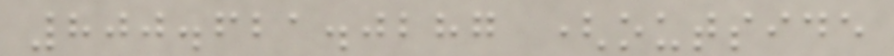800.621.0287 (outside
